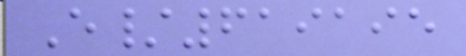E/619195
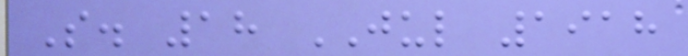S. 18 JUL 1918
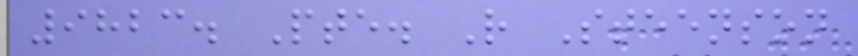9823. Pte. R Steenson
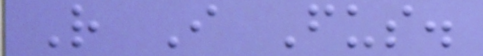R I Fus.
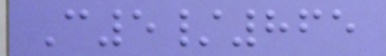C5/865
